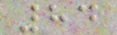84
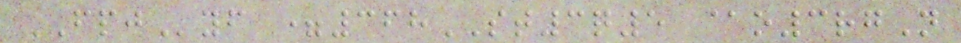FPJyf =368ST3q5 @o3rgN
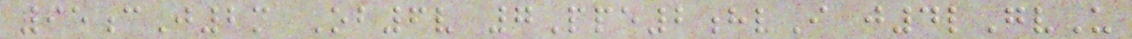95cJ2m Ob6v 7Ppe2hvI j4lGvU
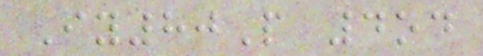Iy80P 4od
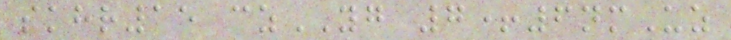skhr15 czYG 7+6nmUz
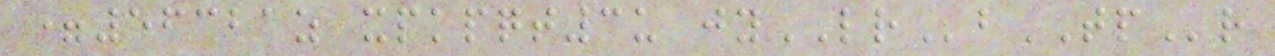=56321z xpkpqt3u jyLRbTPr
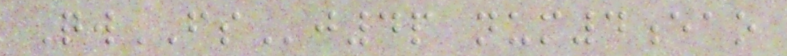QwFSj4p num4eao
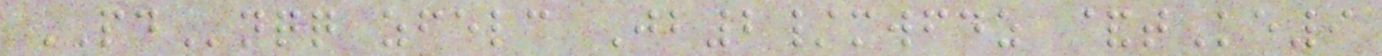PDnqq zfelc Jb2/mwfdz &tKe9
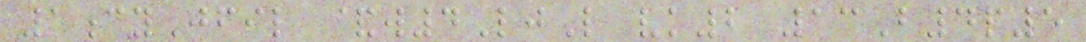1cyJfil &w4LjL vk2 13B4p5
